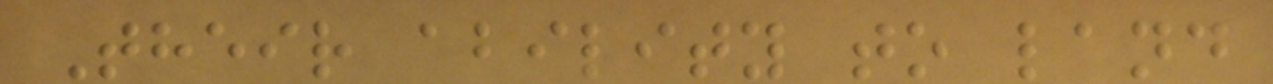Their ability to land
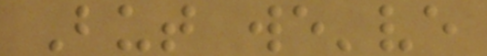But we've
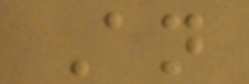An
